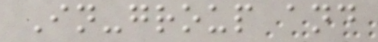In-group and
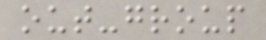out-group
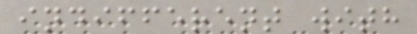indifferent with
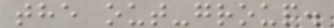the out-group.
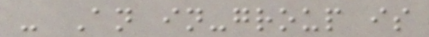- An in-group is
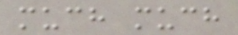much much
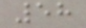58
